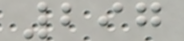297
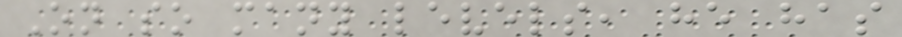On so many levels, he has
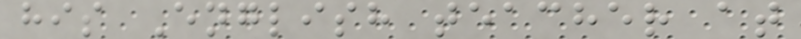his English teacher at
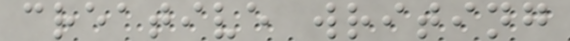creative writing
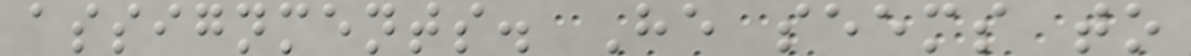assignments. He seems to
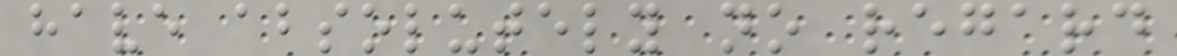have absolutely no regard
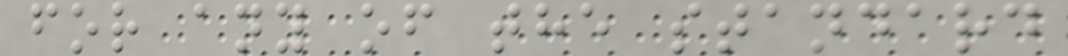for any of the standard
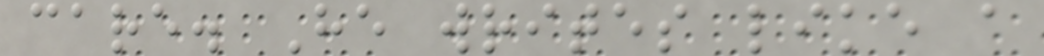care. He writes like a
